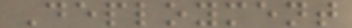Deployment
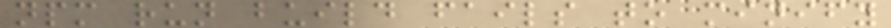npm run build fails to minify
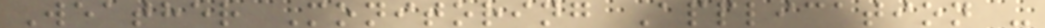Weather Monitoring Application -
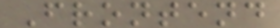Frontend
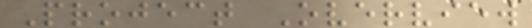Project Overview
